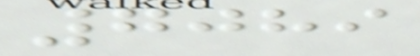7089
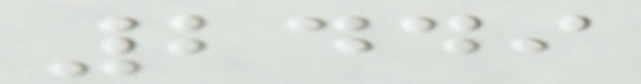2449
